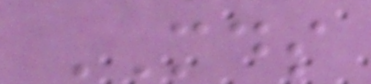MDS
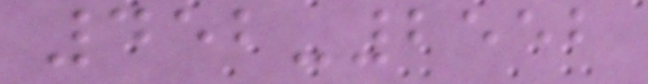452-2552
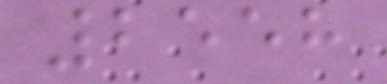2558
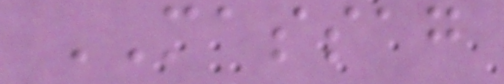MASSAG
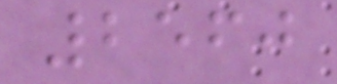2560
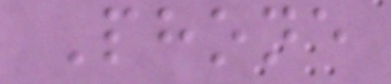Phone
